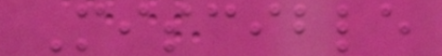Miscible
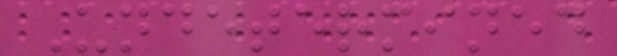Undetermined
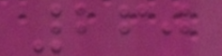260
